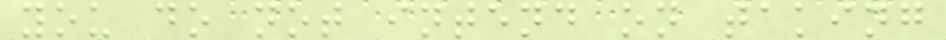you do not intend on taking
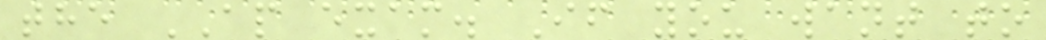the AP exam. If you want to
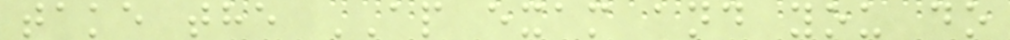take the AP exam and you do
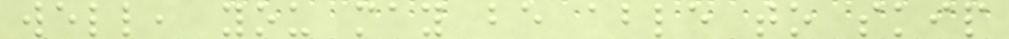well, you may be able to skip
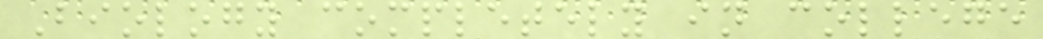Biology completely in college
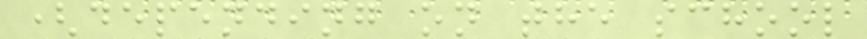(depending on the school
